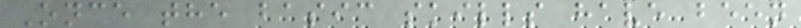Once the basic skills have been
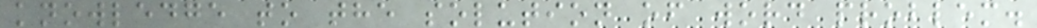knowledge to the solution of word problem.
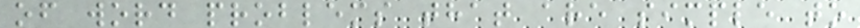of word problems that are simple to
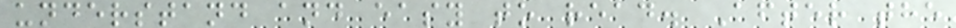understand and easy to read. After the
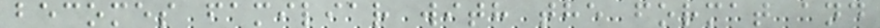becomes familiar with the format and
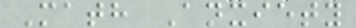Math Anxiety
